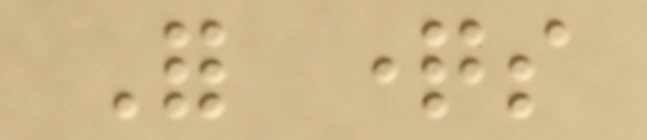For questions
